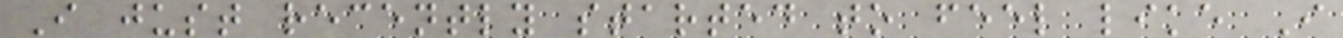I just recently started to feel like I
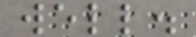well.
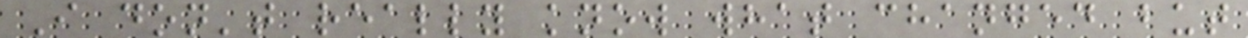I don't really know what changed but
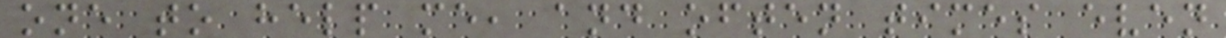one to help me, and often times even
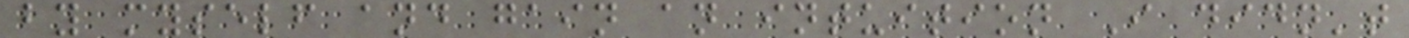by myself and gain an intuition I didn't
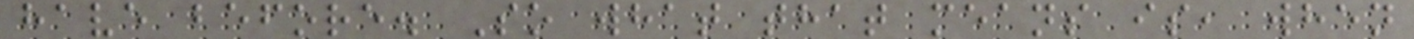have before. So what that means is, when
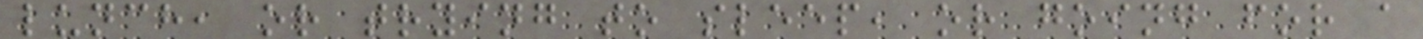lunch, or trying to sleep, or going for a
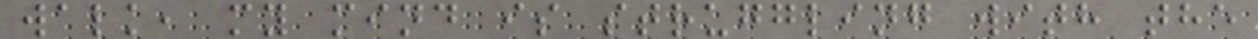walk, my mind is struggling with the
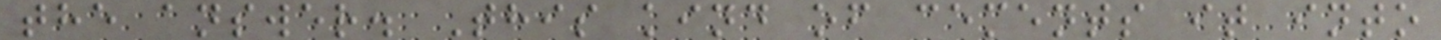the answer. This kind of cements it into
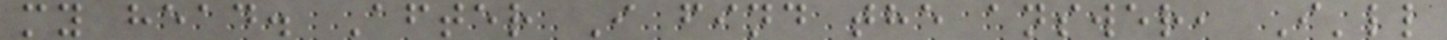my head. After I find the answer, I'll
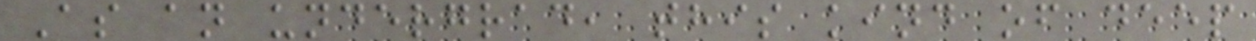As an undergrad, this kind of deep
